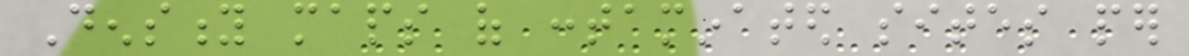Density maps of contaminated sites per
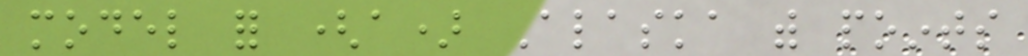model for (a) Alaska with points
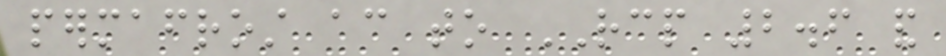permafrost according to RCP 2.6 and
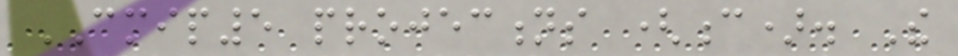CMIP5 projections (c). The
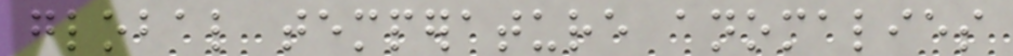global temperature anomalies
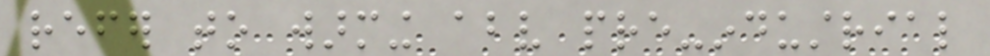refer to warming above pre-industrial
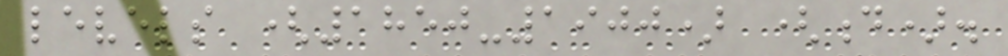levels (1850-1900) (d).
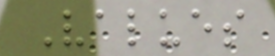Values
